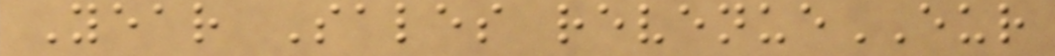Year Sales revenueEUR
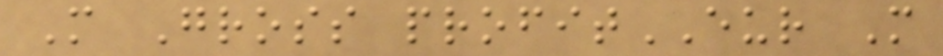M Gross profitEUR M
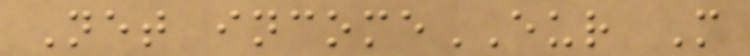Net incomeEUR M
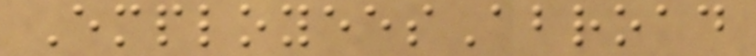EmployeesAbroad
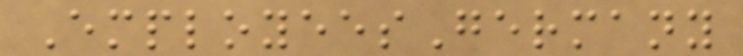EmployeesGermany
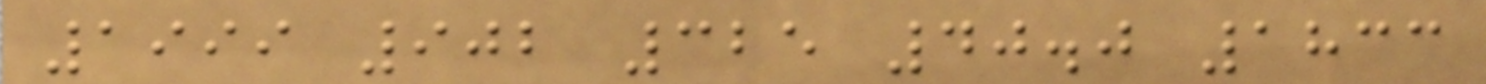1999 902 325 40.0 1833
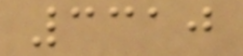3310
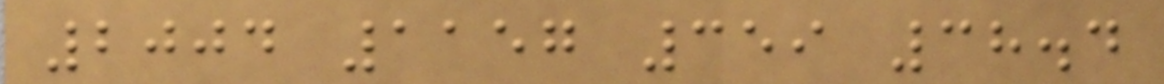2004 1157 359 38.4
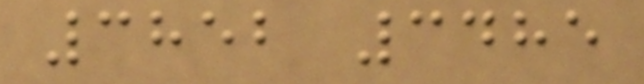3852 3485
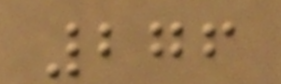276
